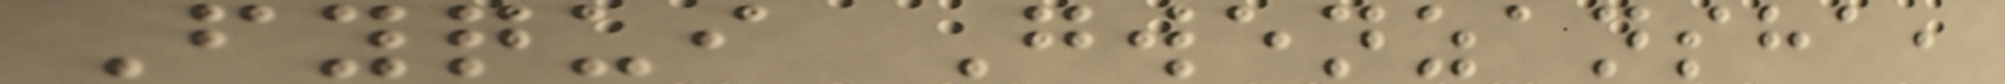Fyqui Gwenzansha,
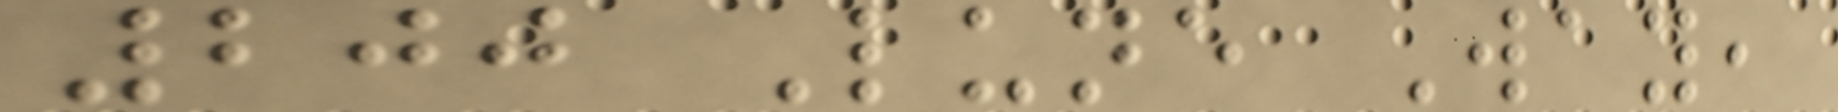200 Lune Way,
